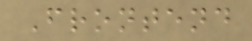Frontend
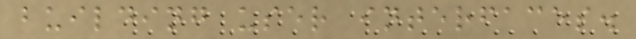building user interfaces.
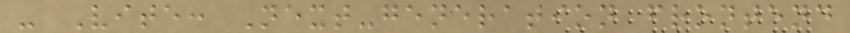- Vite: Next-generation frontend
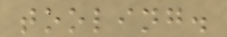tooling.
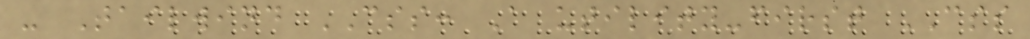- Tailwind CSS: A utility-first CSS
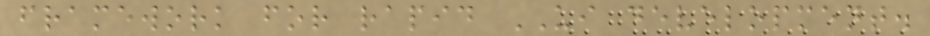framework for rapid UI development.
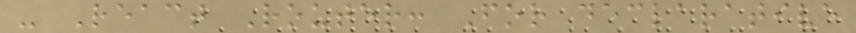- React Router: For declarative
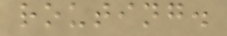routing.
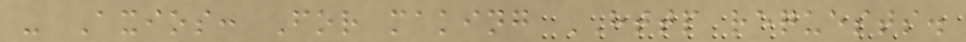- Axios: For making HTTP requests.
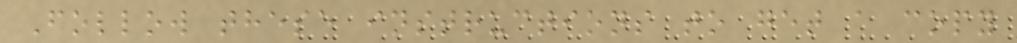Follow these instructions to get a copy
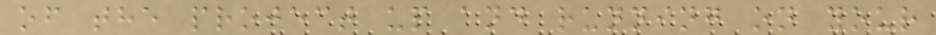of the project up and running on your
